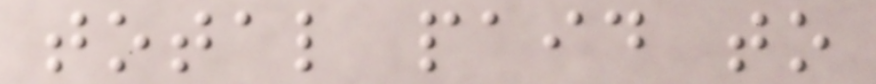total paid to
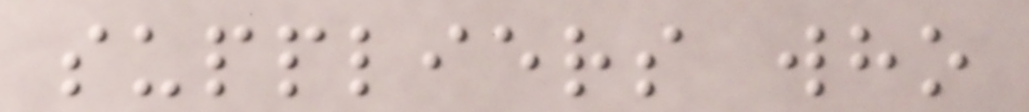suppliers who
